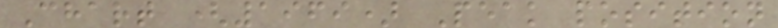Chart (1969) Peak position
